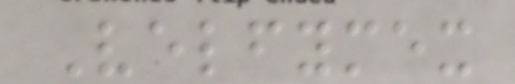Velfymex
